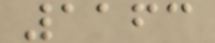1163
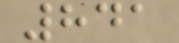841
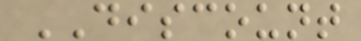DISCOUNT
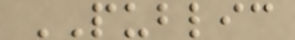PUBLIC
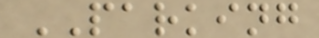PARKING
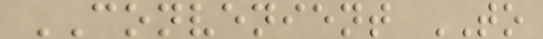CONVENIENT TO
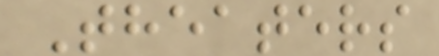Theaters
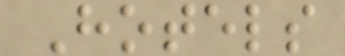Hotels
